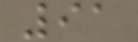91
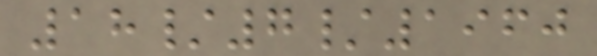18/7/1960
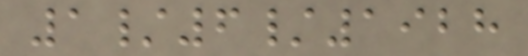1/6/1928
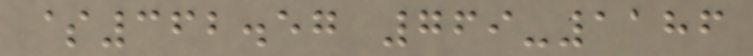$362.57 769-1186
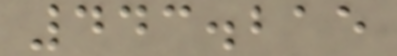443.215
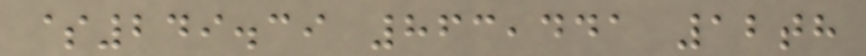$249.39 863,441 12th
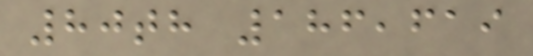80th 186,619
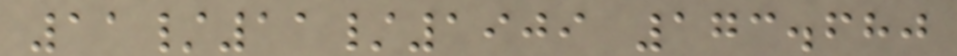11/11/1909 173.680
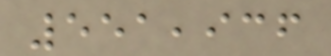551,936
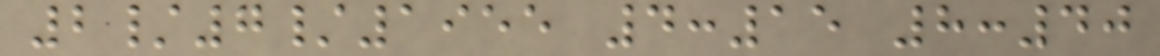2/7/1955 4:15 8:40
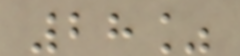28%
